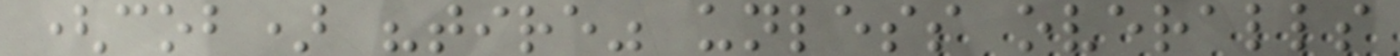(cob) "tire" unless overalls
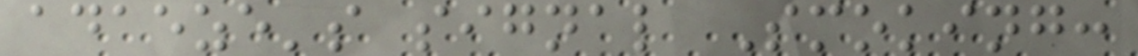adaeze's signal Smoking:
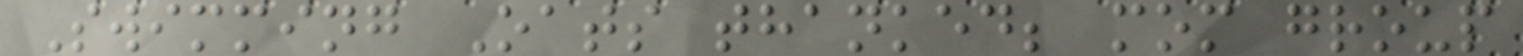Swimming Oats thanked; mom group
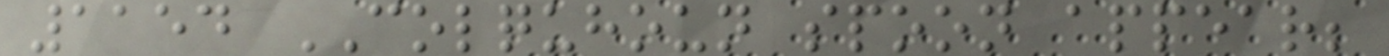1154 COLQUHOUN spoon appear;
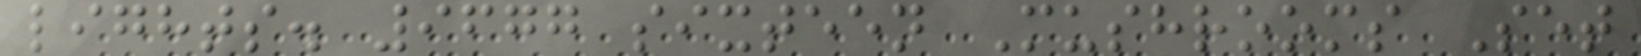lights. 9677 sixteen Mushrooms Set
